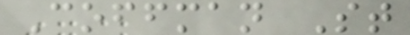Coffman St
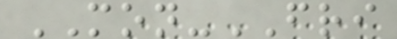MON-FRI
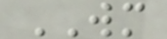WM
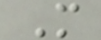M
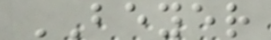BEYER
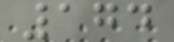174
